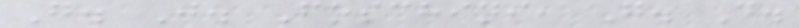G. J. Foschini, G. D.
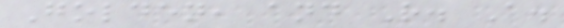Golden, and R. A.
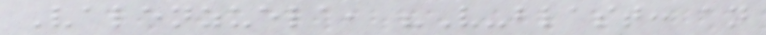Valenzuela, "V-blast: an
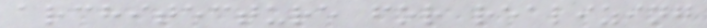architecture for realizing
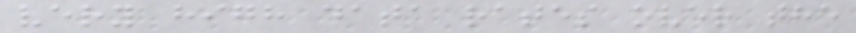very high data rates over the
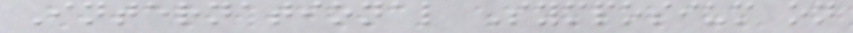International Symposium on
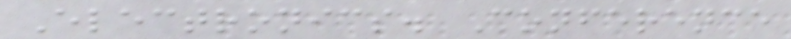Electronics. Conference
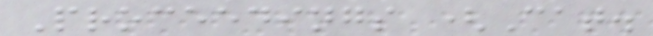Proceedings (Cat.
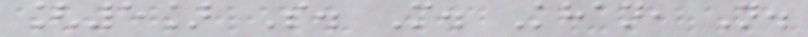[5] S. M. Khan, N.
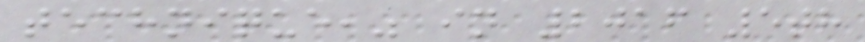technique," in 2016 5th
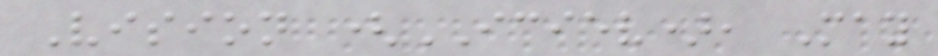Vision (ICIEV), May
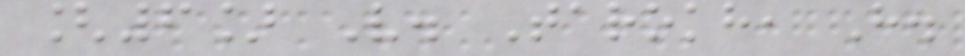[6] V. Tarokh, H.
